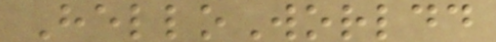HelloWorldd
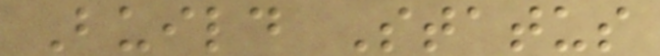Build Status
